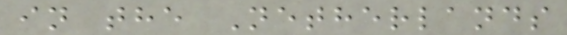in the Netherlands
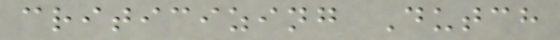criticizing Dutch
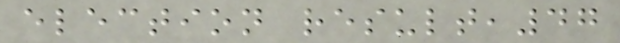election result,47
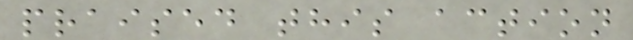praised this action
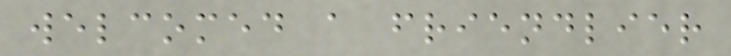welcomed a friendlier
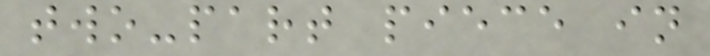two-part piece in
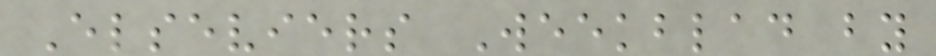Elseviers Weekblad by
